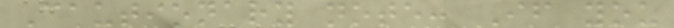Cautionary note: If you
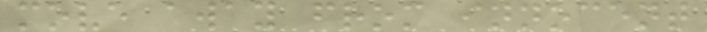move away from innocent
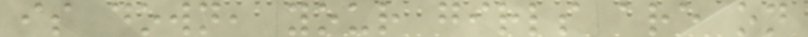is down, your girls are on
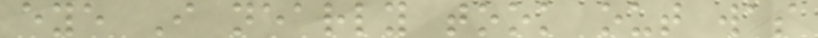eye I nearly took out was
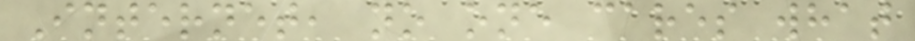Internet, no one cares what
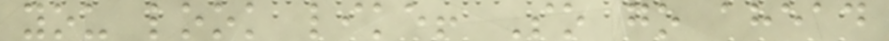you look like! So go ahead
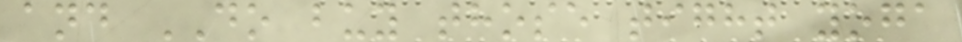and DO buy those tight yoga
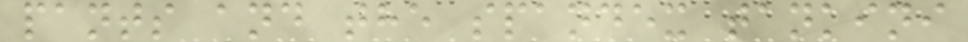pants and the spandex tankini
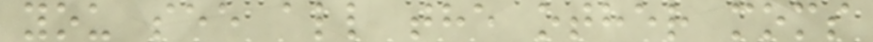you see all the other moms
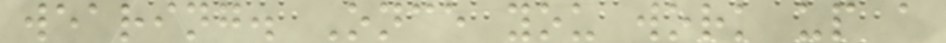wearing. Once you work up a
